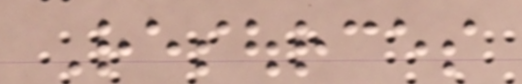Resources
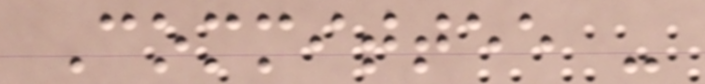Committee -
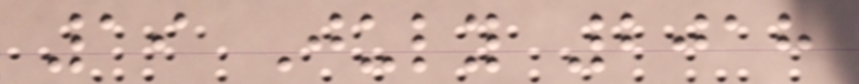19 July 2018
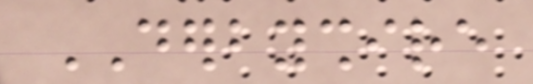DERBYSHIRE
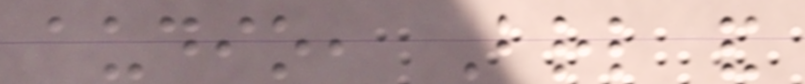audio, Braille and
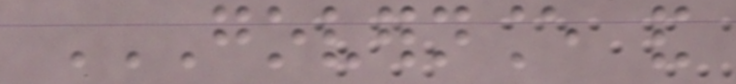GOVERNANCE AND
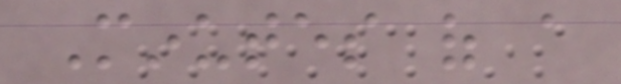Minutes of a
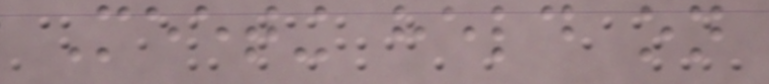Meeting held on
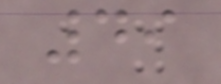49
